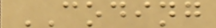CODING
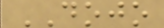DOJO
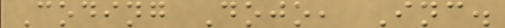Coding Dojo, Inc.
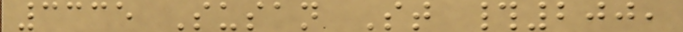3335 Susan St #200,
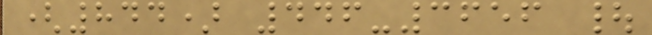(844) 446-3656 |
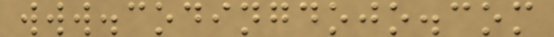www.codingdojo.com
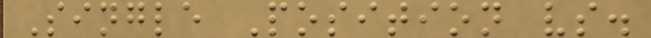Single Position vs.
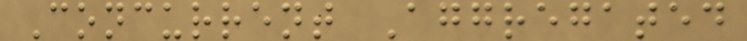Concurrent Aggregated
